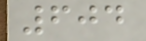604
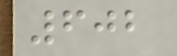602
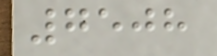7508
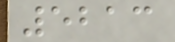5213
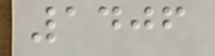1406
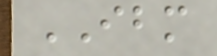IBM
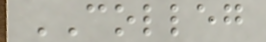COLLEG
